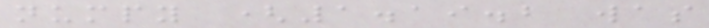numpy (1.19.2 was
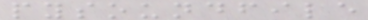pysoundfile
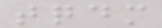tqdm
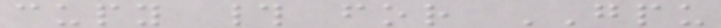cupy # for GPU
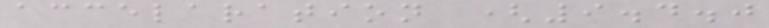accelaration (9.4.0
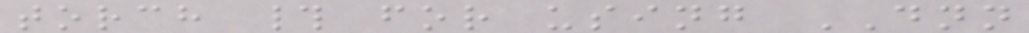torch # for using DNN
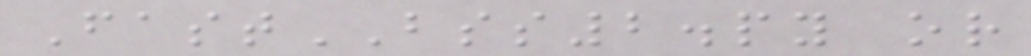FastBSS2.py or
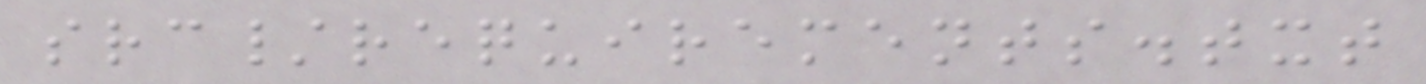src/requirements.txt
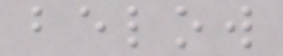below
